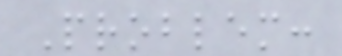Problem:
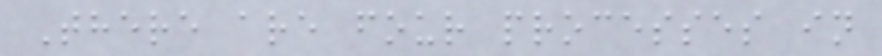There are four processes in
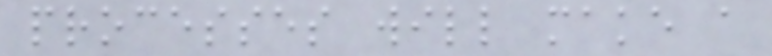processes will make a
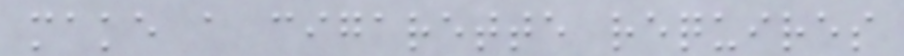make a cigarette requires
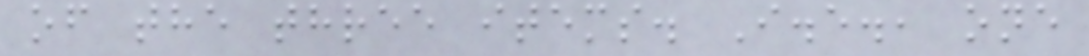of the three items. I.e., one
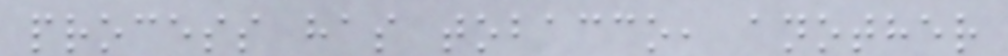process has tobacco, another
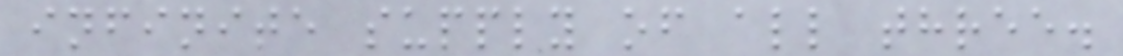infinite supply of all three.
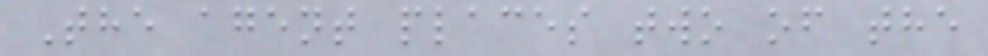The agent places two of the
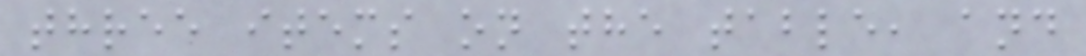three items on the table, and
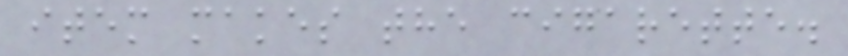item makes the cigarette.
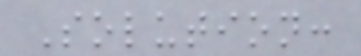Solution:
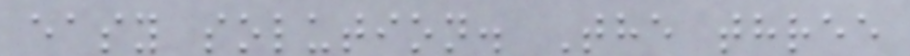easy solution. The three
